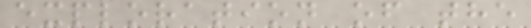exploration of the
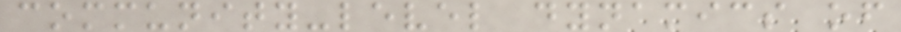community-level dynamics of
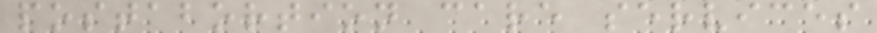postabortion care services
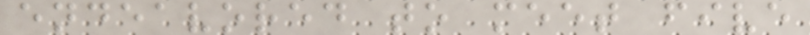endeavored to meet five
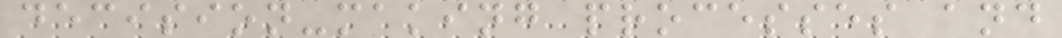decision-making processes and
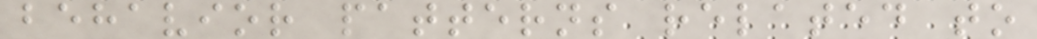behavior patterns related to
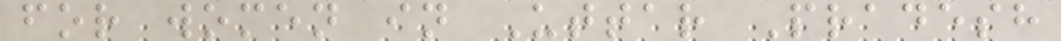for women in Uttar Pradesh
